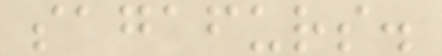sagafurs.
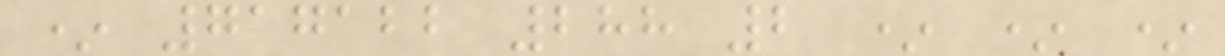* 717122 288 2 * * *
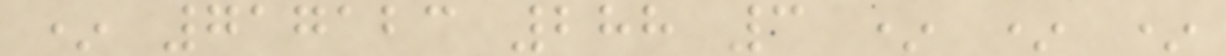* 717123 288 3 * * *
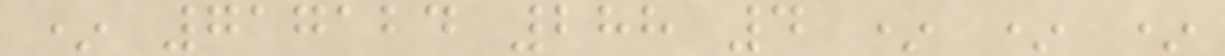* 717124 288 4 * * *
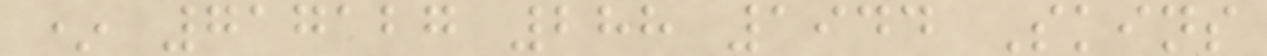* 717127 288 1944 Skins
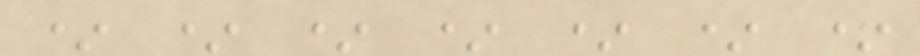* * * * * * *
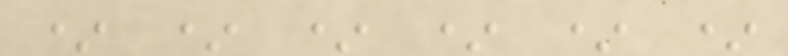* * * * * *
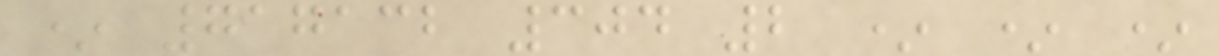* 717132 304 2 * * *
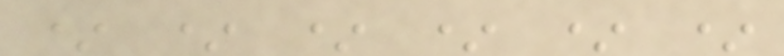* * * * * *
